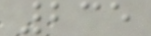235
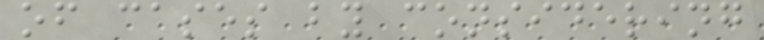of cases by considering
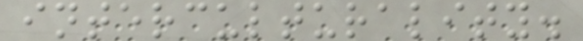interculturality.
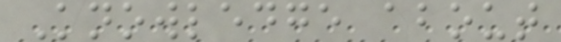Knowledge about
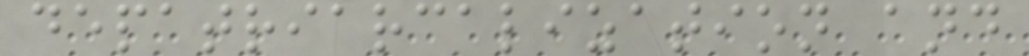depatriarcalization and
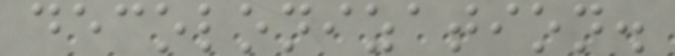decolonization.
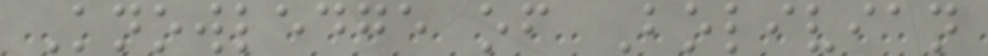Knowledge of Bolivian
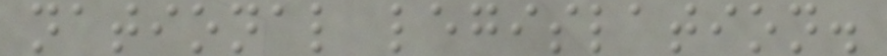national legislation.
